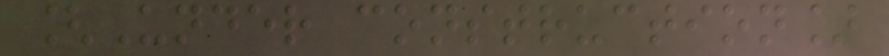[Under construction]
